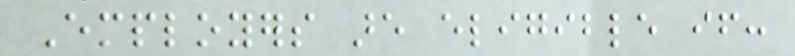Employers are eligible if:
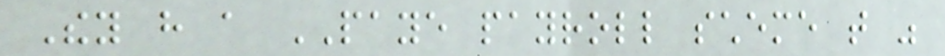They have a PAYE payroll scheme that was
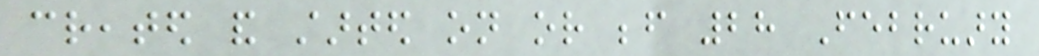created and started on or before 28 February
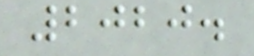2020.
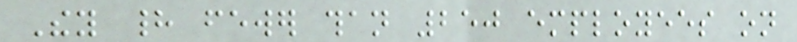They had fewer than 250 employees on
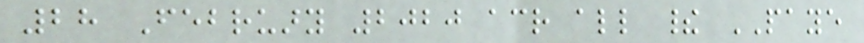28 February 2020 across all their PAYE
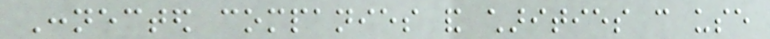Connected companies and charities can use
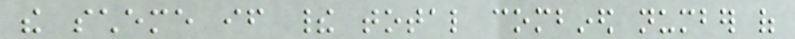the scheme if their total combined number of
